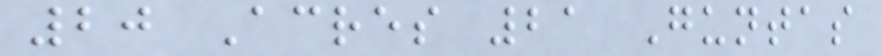20 Acres 21 Guntas
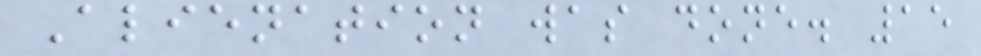Alienation was done. 15
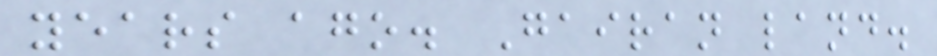years ago. Gairan land.
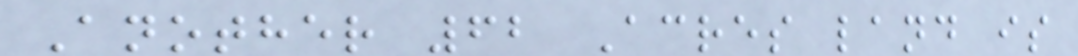Another 62 Acres land is
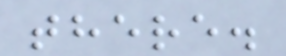there.
